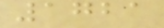1721
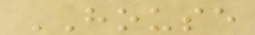HOUSE
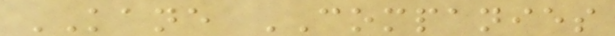KANE COMPANIES
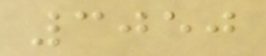3050
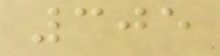305
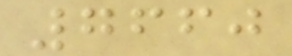7660
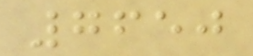7650
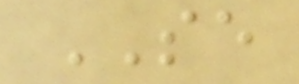SE
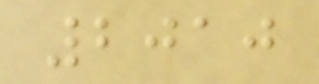2010
